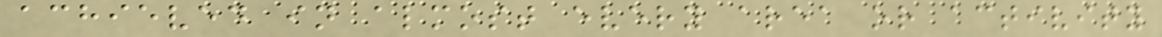achieved in almost every area or activity
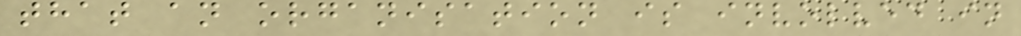that an organisation is involved in
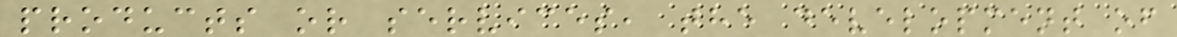products or services, the development of
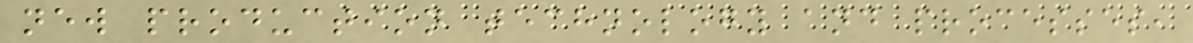new production technology and processes,
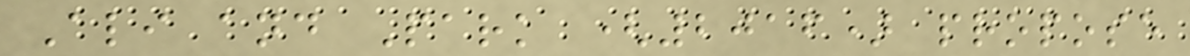Ali and Park (2016) propose
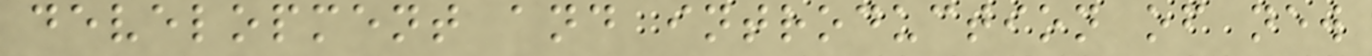development and introduction of new
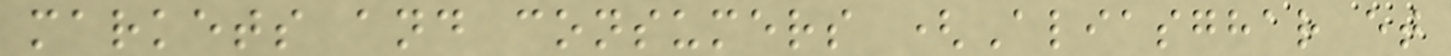markets and consumers (Aliasghar et
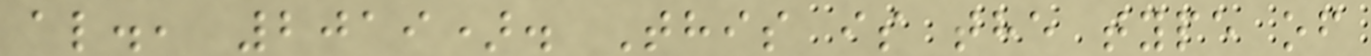al., 2019). This is the type of
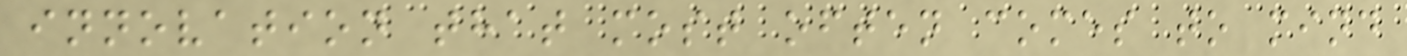innovation that most often comes to mind
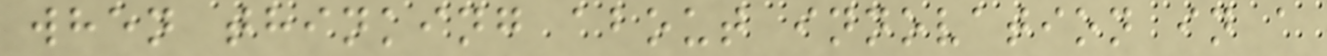when thinking about innovation in a
